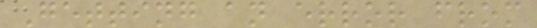Getting an error from
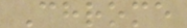Chrome
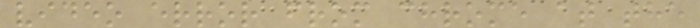video error from chrome at the
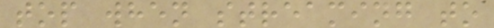top when streaming to
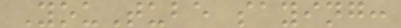YouTube saying:
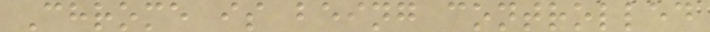Chrome is being controlled
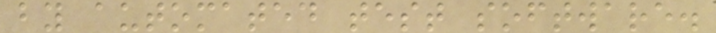by automated test software.
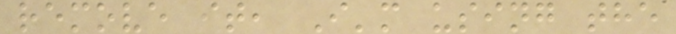remove it, I'm using the
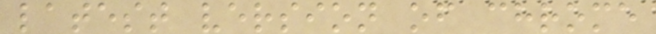latest version of chrome
